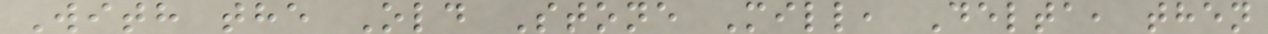With the Old Stone Mill, Delta, then
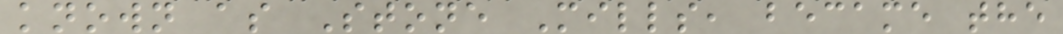known as Stone Mills, became the
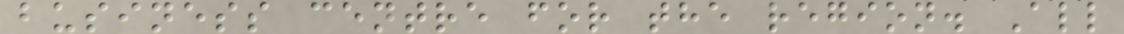business centre for the region. All
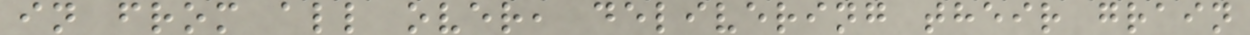in from all over, delivering their grain
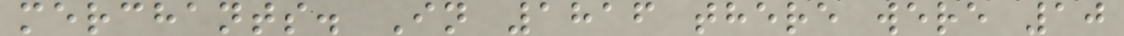merchants. In 1816 there were 10
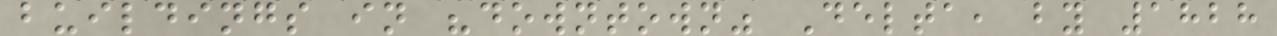buildings in "downtown" Delta, by 1828
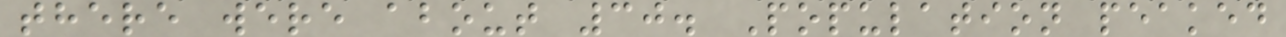there were about 30. Population peaked
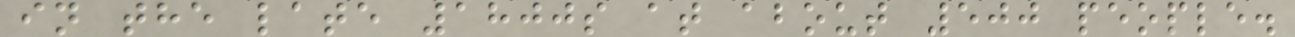in the late 1800s at about 500 people.
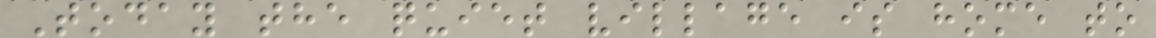Today the quiet village is home to
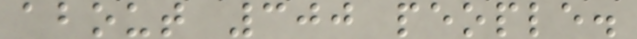about 300 people.
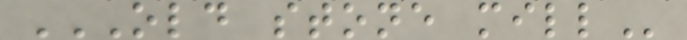OLD STONE MILL
